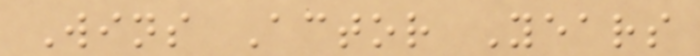Wins Actor Years
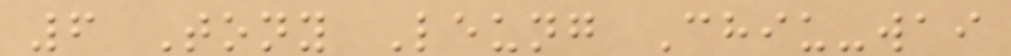6 Tony Leung Chiu-wai
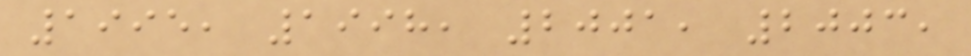1995, 1998, 2001, 2003,
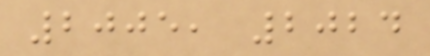2005, 2024
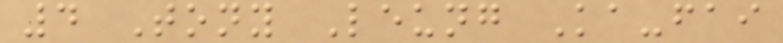4 Tony Leung Ka-fai
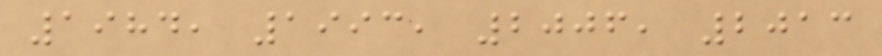1984, 1993, 2006, 2013
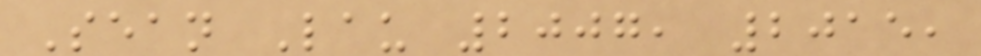Sean Lau 2007, 2015,
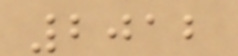2012
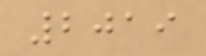2019
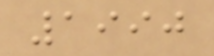1990
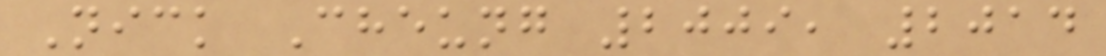Nick Cheung 2009, 2014
